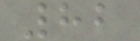82
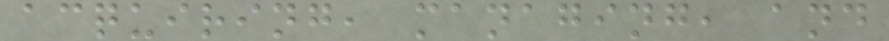acquiring, managing, and
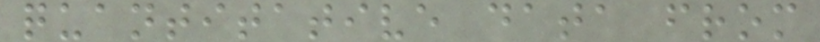quantitative data from
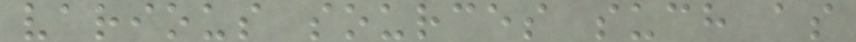various sources such as
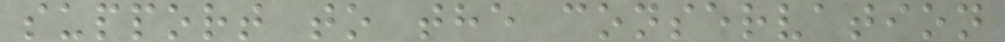support to the conservation
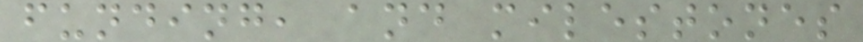funding, and milestones
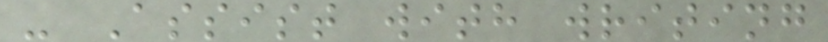- Assist with writing
